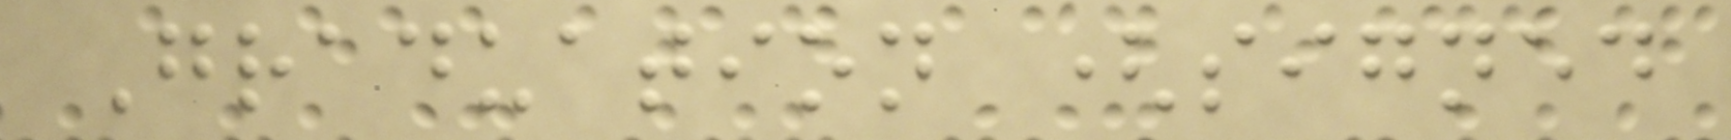Graduation (signed
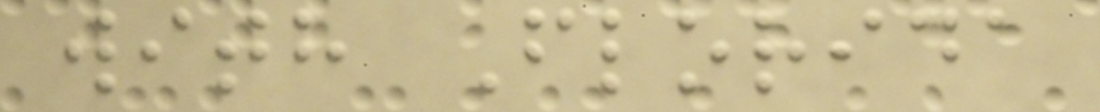with Florida
